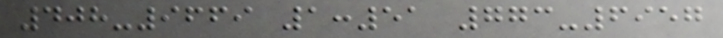408-9669 1:51 773-6957
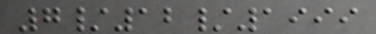7/12/1999
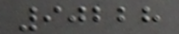90228
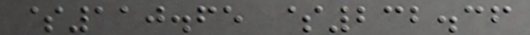$110.65 $232.36
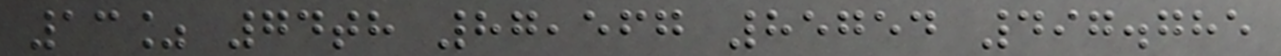13% 74th 87,567 85754 497.785
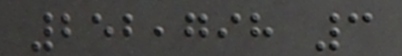252,798 3
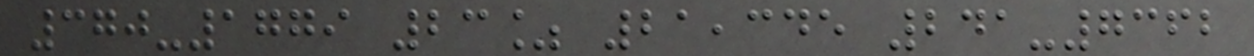370-1779 23% 21,345 241-7362
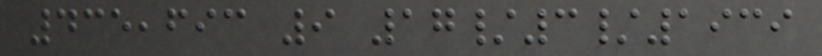435,693 9 17/3/1939
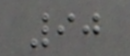90
